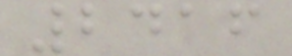2416
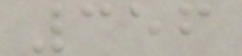356
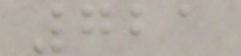721
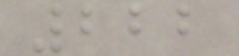222
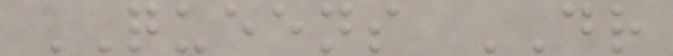QUEENS DR
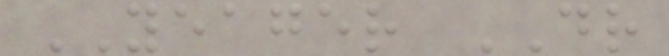YEAGER DR
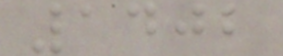1402
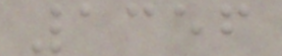1356
